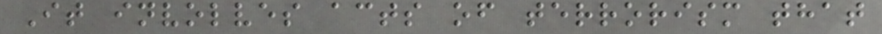It involves acts of terrorism that
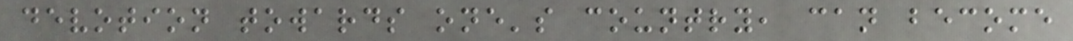devotion towards one's country, can become
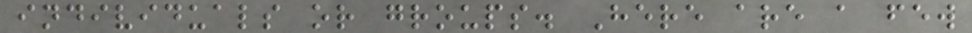individuals or groups. Here are a few
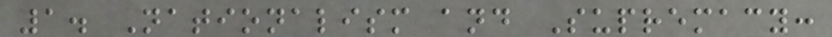1. Nationalism and Supremacy:
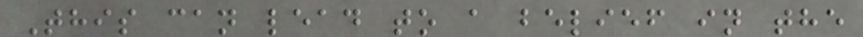This can lead to a belief in the
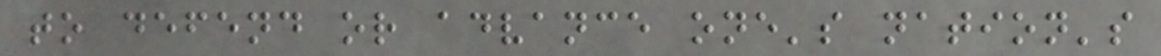to defend or advance one's nation's
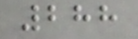288
